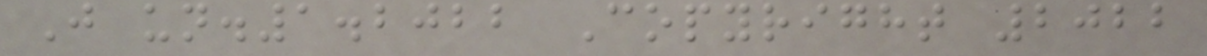J un.1.2022 Copyright 2022
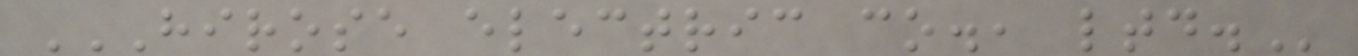HIROSE ELECTRIC CO., LTD.
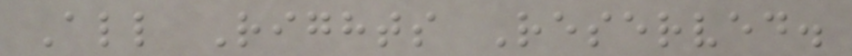All Rights Reserved.
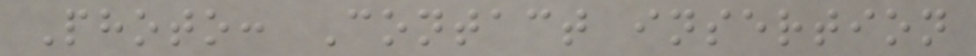Photo: Contact insertion
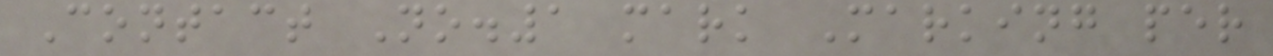Contact No.1 mark Marking per
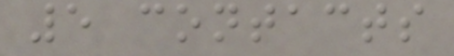5 contacts
